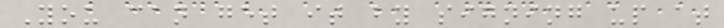You can get it by signing up at
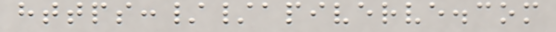https://apiverve.com
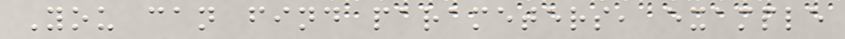You can find parameters, example
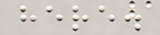here.
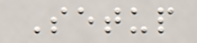Setup
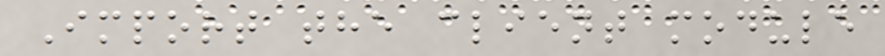Import the client module
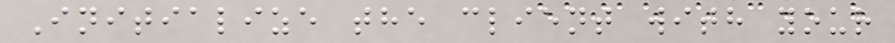Initialize the client with your
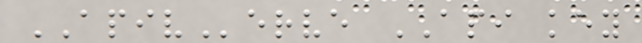APIVerve API key
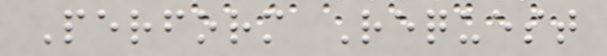Perform Request
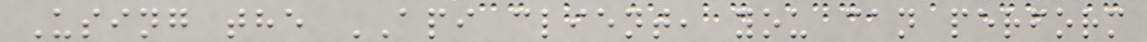Using the API client, you can perform
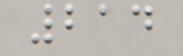214
